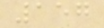157
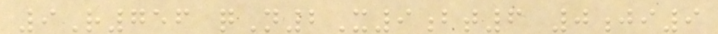9R756 qN2X9bt6 0ji9
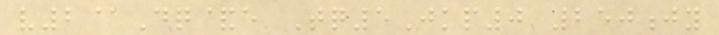v2@Dq&e Tq5Jkp0 250jy
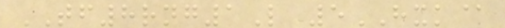TF8rng1L 5HXK@
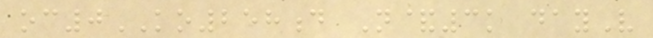oc0KO258d N&3k dayV
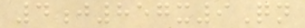4j857x9Qn
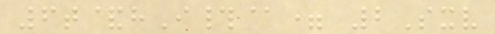6t&hI#@= 2Sxv
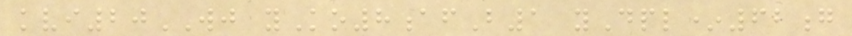kvi20WJ yKo8afB1 yDpl*62g
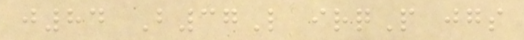j84 B37L irqP jgs
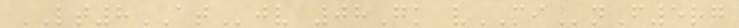LT8ATjv 08Gk vMInF5rg
